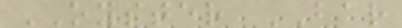OYSTER BAR
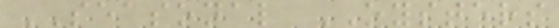SEASONAL OYSTERS
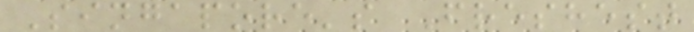Singapore's Freshest
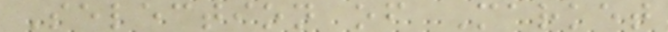Selection of Market
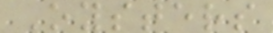Oysters
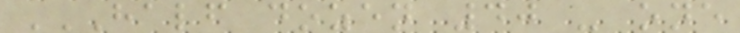HALF DOZEN 40 - ONE
